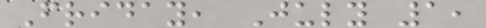Friday, July 1,
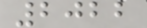2022
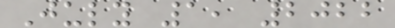July 1, 2022
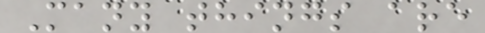Many things are
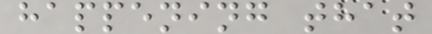happening that
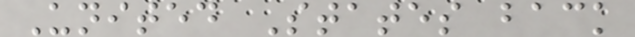United States back
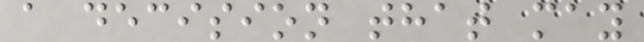a decision that may
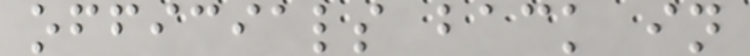officials back in
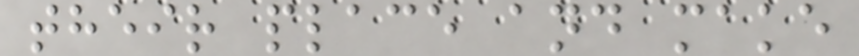their place and make
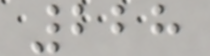228
